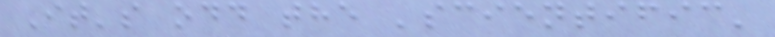It's odd the 'scientific'
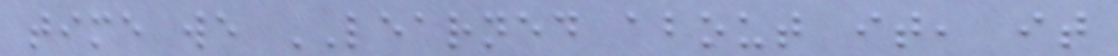time we LEARNED about it, it
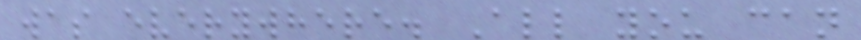was everywhere. All you can
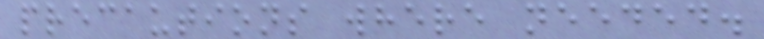precautions where needed.
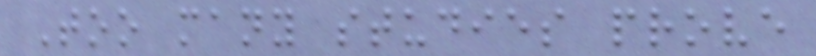Too many studies prove
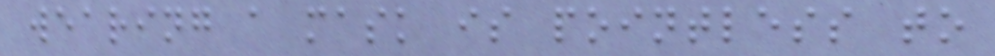wearing a mask is pointless to
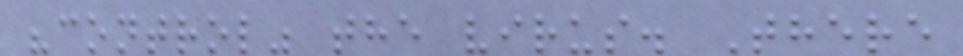"control" the virus. There
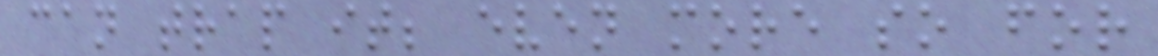can trap it; even more so for
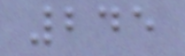245
